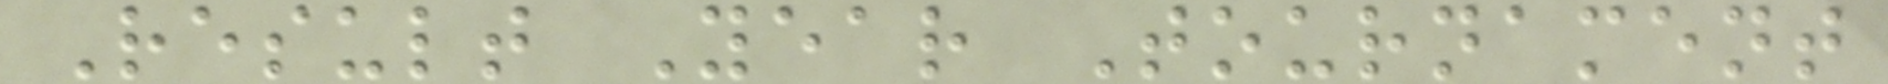Result Year Tournament
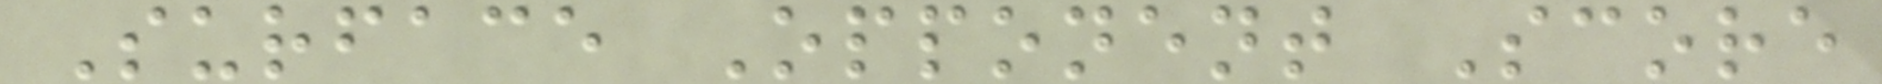Surface Opponent Score
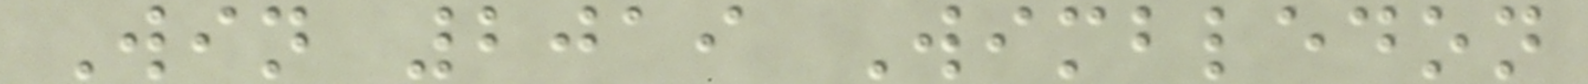Win 2019 Wimbledon
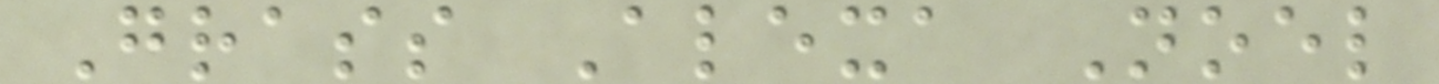Grass Alexa Noel
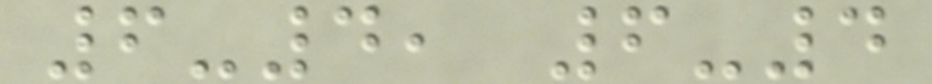6-4, 6-4
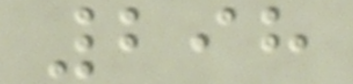298
